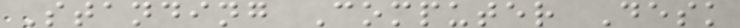Standing Computer Desk
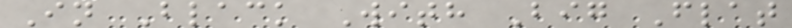In Black With Big Flat
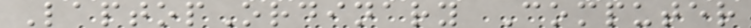LaptopOrdinary Computer
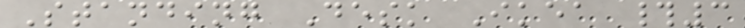Standing Desk Ikea #3
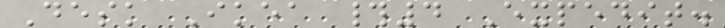Desk Ikea #4 Expedit.
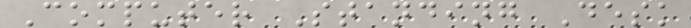Computer Standing Desk
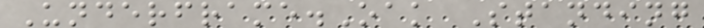Underframe.Oak Standing
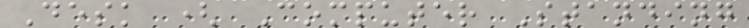Desk ( Computer Standing
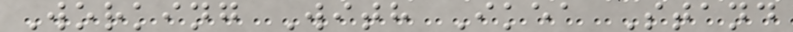Working With Ikea Stand
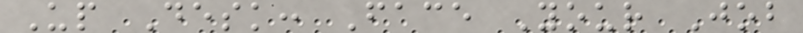Up Desk: Face Your Job
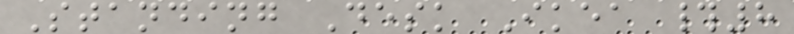Standing Desk Ikea #8
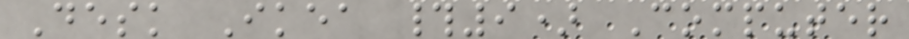Desk Ikea #9) Computer
